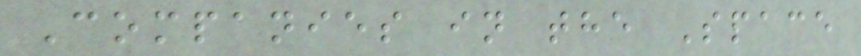Companies in the Space
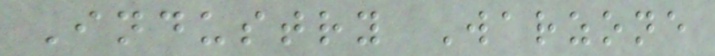Industry Warzone
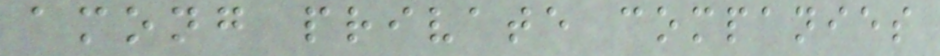among private companies
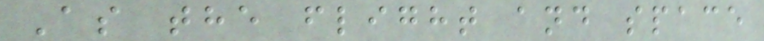As the flight and space
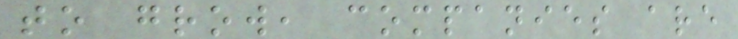to grow, companies are
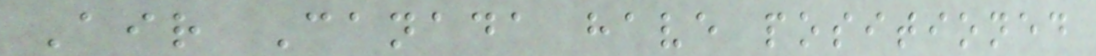Air Canada have positioned
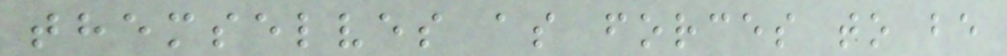themselves as forces to be
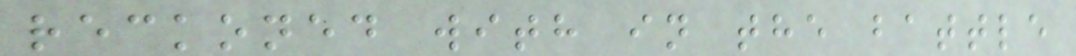reckoned with in the battle
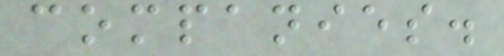companies.
